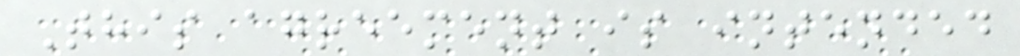This agreement is intended
